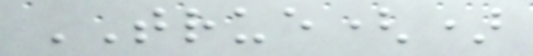TRUE()
